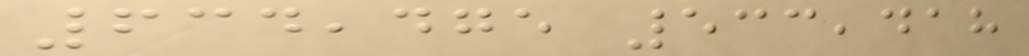634,475 533,418
